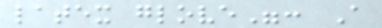latex glove": A
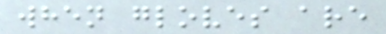when gloves are
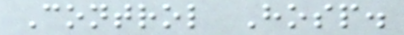Control Hosp.
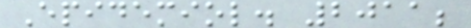Epidemiol. 2011;
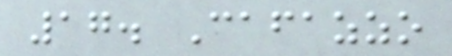17. Cafazzo
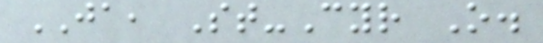JA, St-Cyr O.
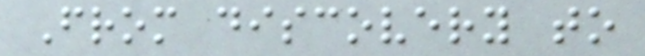From discovery to
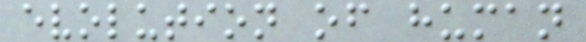evolution of human
